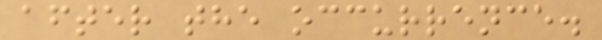after the occurrence.
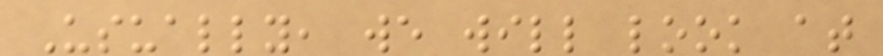Usually, we will look at
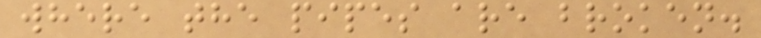where the pipes are broken.
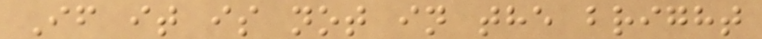If it is not in the bright
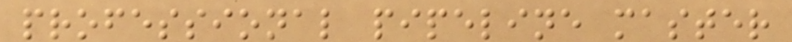professional pipeline master
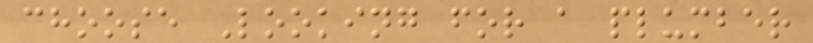choose Looking for a plumber
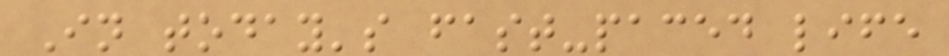In today's fast-paced life
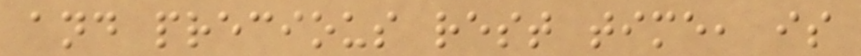and precious rest time, is
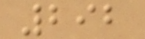292
